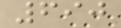690
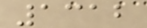1312
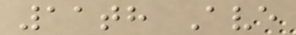11th Ave
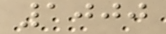1000
